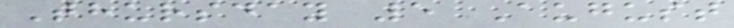Thursday 5 August
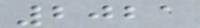2021
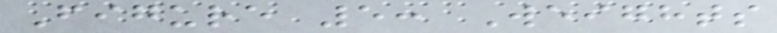Figure 5: Weights
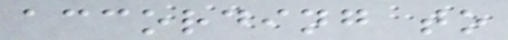according to
